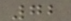72
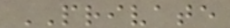PRIVATE
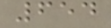654
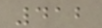412
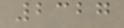2327
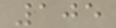105
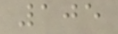105
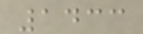1433
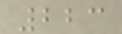223
